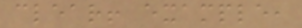clear! example,
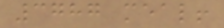3787 meal!
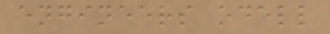engineers odell
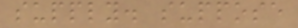supply. suppose
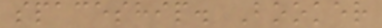spaceship. Booker
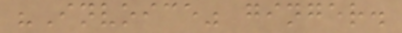"Invoice" ginger.
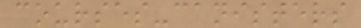courses-canisters
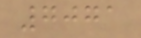7071
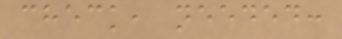check, needed:
